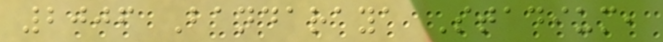2006 Bandaraya Stadium,
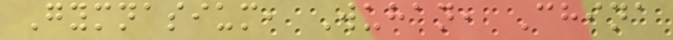Gymnasium, Wuhan, China
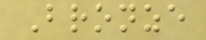Bronze
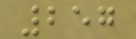257
